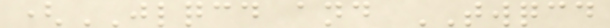(JLQCD and TWQCD
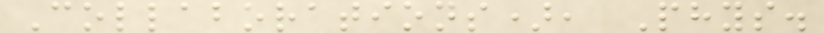Collaborations), Phys.
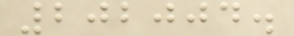202004.
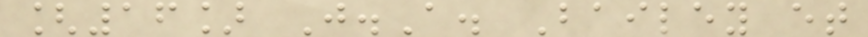[16] J.A. Bailey et
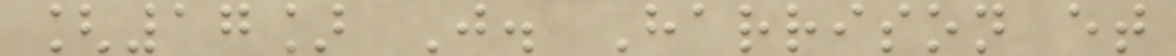[17] J. Harrison et
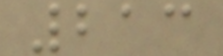213
